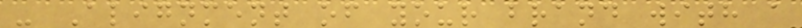- Alignment of your brand with a
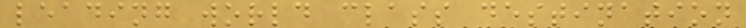leading world class destination
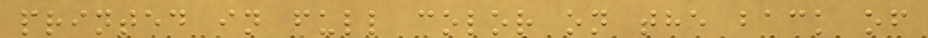printed in full color on the back of
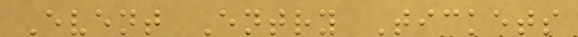Event Entry Tickets
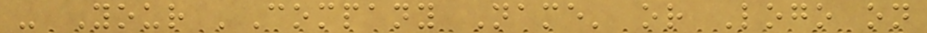- Your 'Company Name' or Logo on
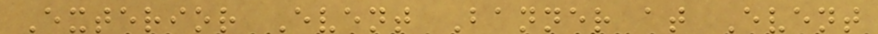Exterior Event Banner at Event
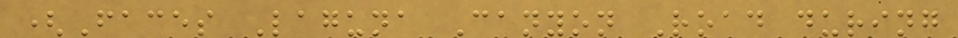(Faces Laguna Canyon Road during
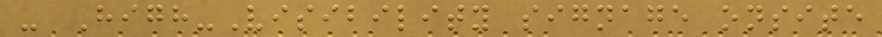- High-Visibility signage onsite
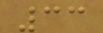33
